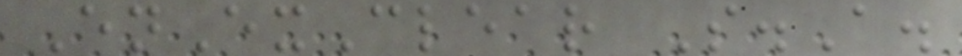EnExClear S.A.
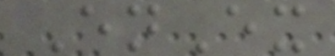EnEx
